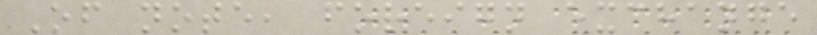Of note, foreign exchange
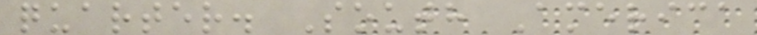quarter. South America
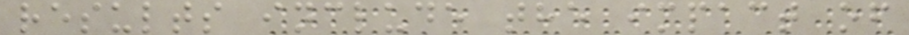results include the impact of
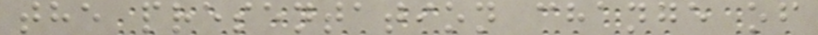the presentation change of
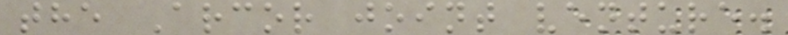the Arcor joint venture.
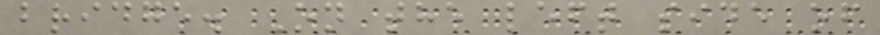bridge. On the left side of
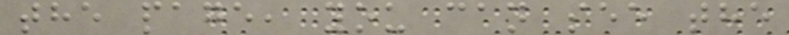the page, you can see the
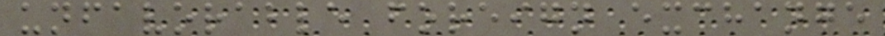unfavorable foreign exchange
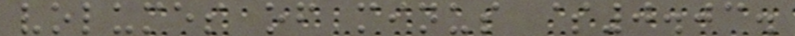volumes of minus $0.03.
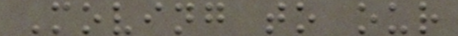Moving to our
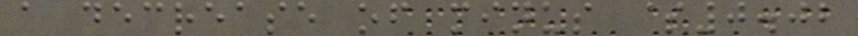a decrease of minus $0.02
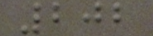202
